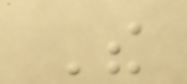The
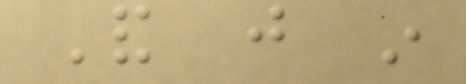And just in
